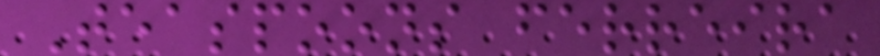Teaspoons ferreira
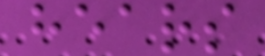hears
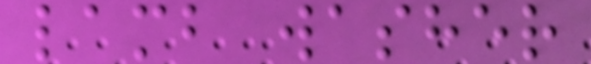lamb washer
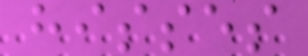hisses
